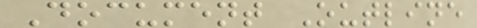Document Outline
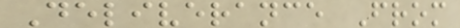Deliverance From
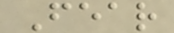Fear
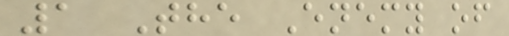1 The Enemy of
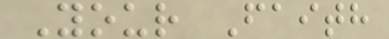Your Faith
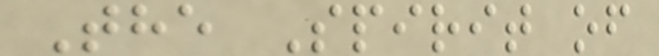The Spirit of
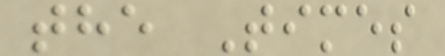the Times
